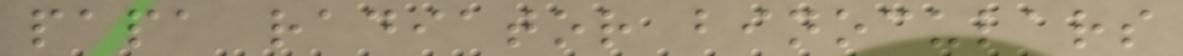papa radiator binoculars
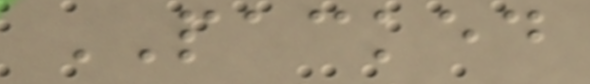PACKED
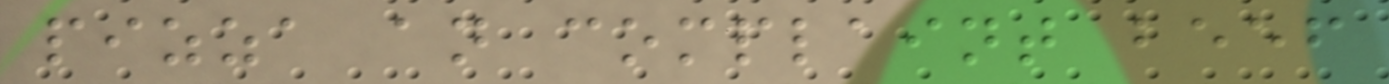pizza an complaint beef
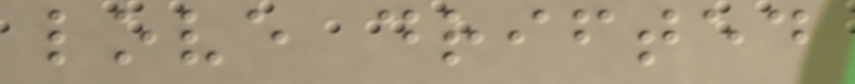love drifted
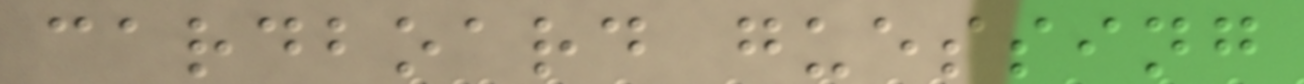cardboard guessing
